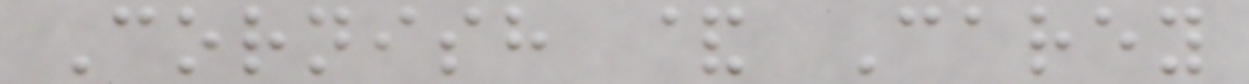Cornish & Carey
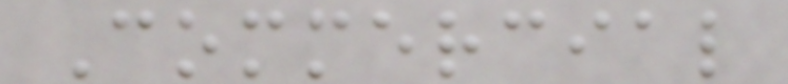Commercial
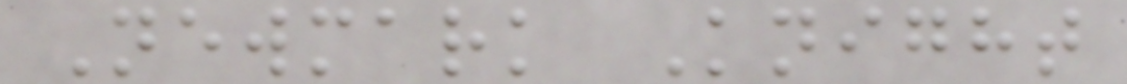Newmark Knight
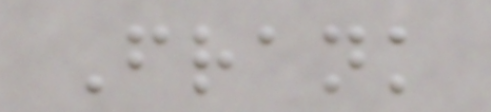Frank
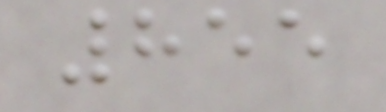855
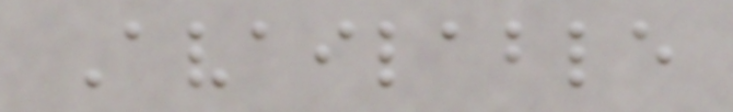Available
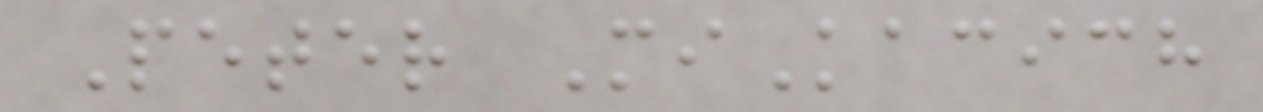Peter MiKacich
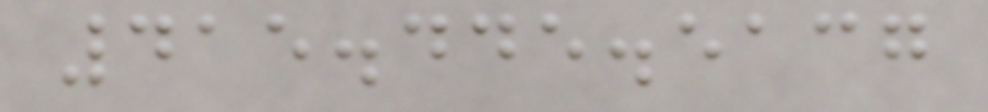415.445.5137
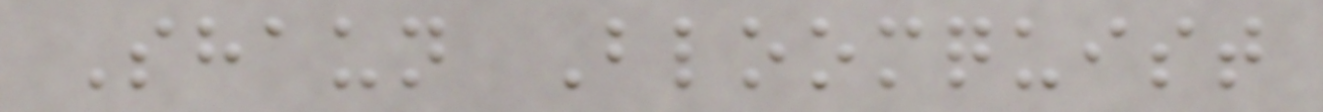Shaun Bloomquist
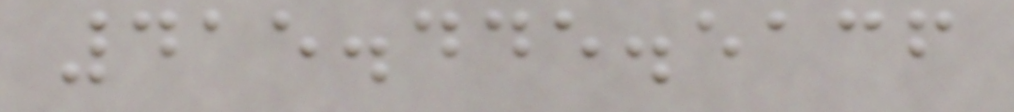415.445.5136
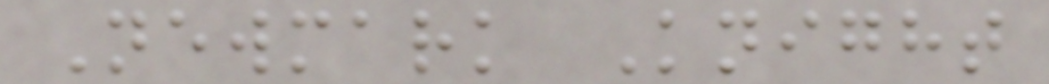Newmark Knight
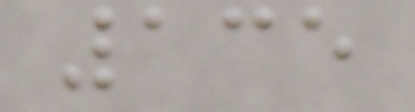135
